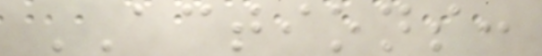ACTIONS:
